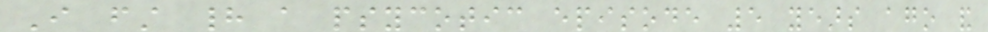I first had a psycotic episode 5 years ago and
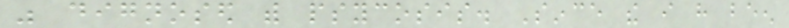was dignosed with psycosis. Since the i have been
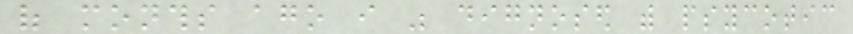of months ago i was dignosed with psycotic
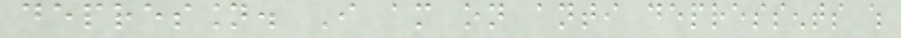depression. I am on anti depressents which
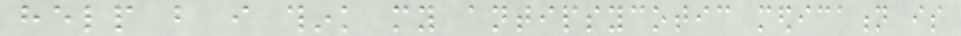help but i think my antipsycotic medication is
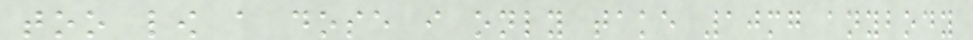too low a dose i only take 10mg anybody
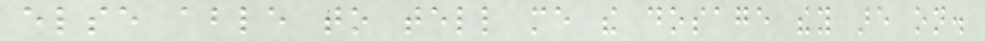else able to tell me the dosage they are on.
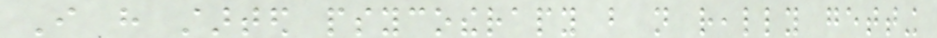I have started psycotherapy but not really getting
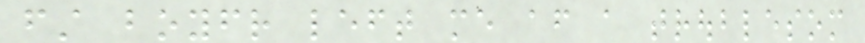first boyfriend left me after a troublesom
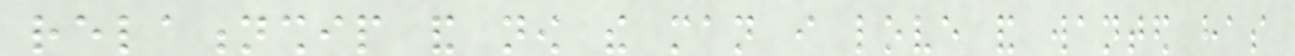relationship and now the man i love and wanted has
